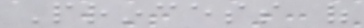Princess of
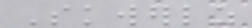Skwerlz
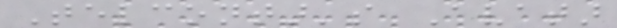Telcontar's Avatar
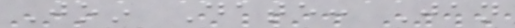Join Date: Jan
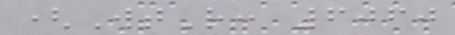(WtR: 6060
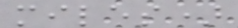miles)
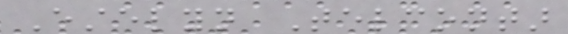Estelyn Telcontar
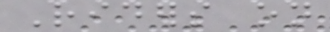Riders on
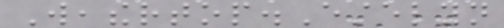Weathertop.Estelyn
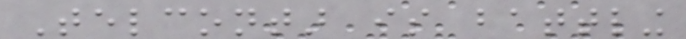Telcontar is battling
